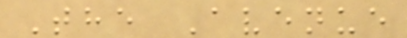The Avenue
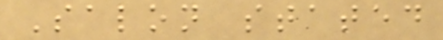Salon stated
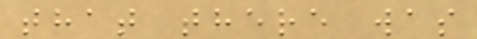that there was
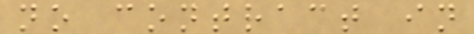no contract in
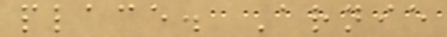place. Arnie
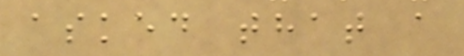asked that a
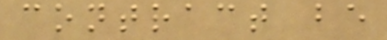contract be
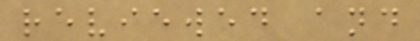reviewed and
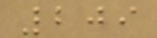209
